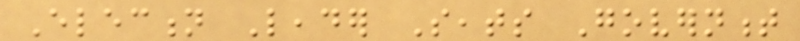Election Leader Seats Government
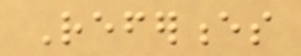References
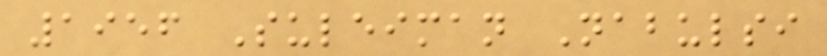1956 Suleiman Nabulsi
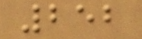252
